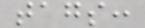tags:
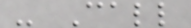- Call
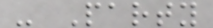- Party
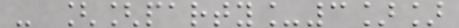- [[party_3]]
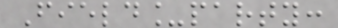Field_party:
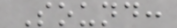Sound:
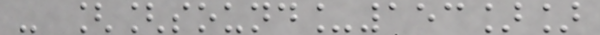- [[sound_153]]
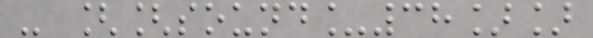- [[sound_38]]
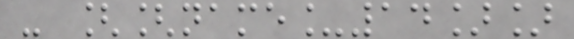- [[name_14]]
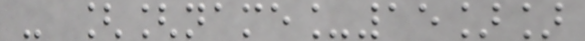- [[name_15]]
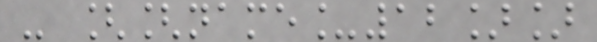- [[name_12]]
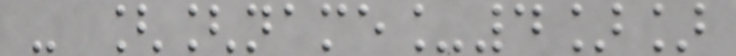- [[name_4]]
